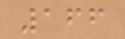166
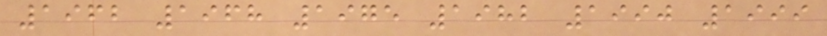1962 1968 1975 1982 1990 1999
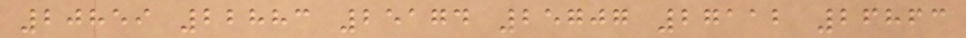20859 22883 25174 25707 27112 26863
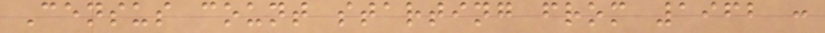Census count starting from 1962 :
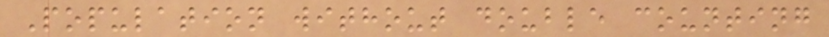Population without double counting
